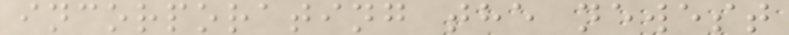incorporating the newest
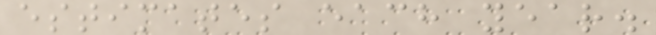estimates each year.
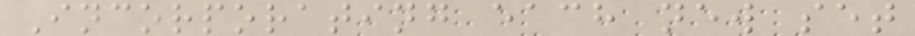Incorporating each new set
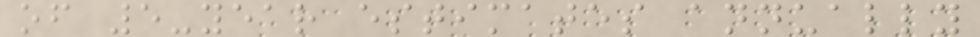of 5-year estimates annually
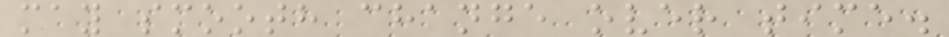may smooth change over time.
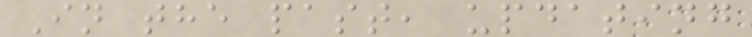In the past, updating
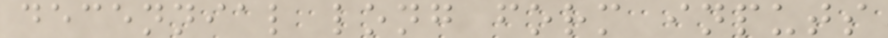decennial long form inputs
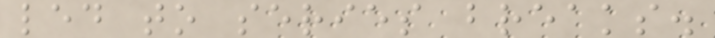led to series breaks.
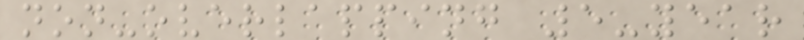non-overlapping 5-year
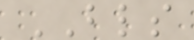BLS
